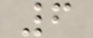6
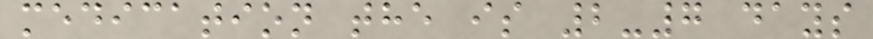medication the is 2-7 days
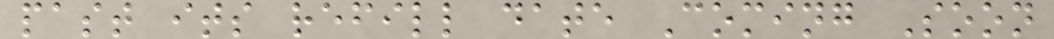past its refill date Coming Soon
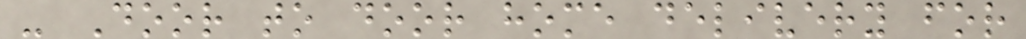- Door to door home delivery for
